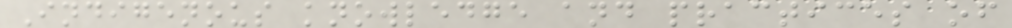Indigenous knowledge and practices of
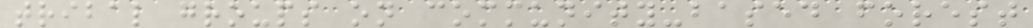tribal groups on community-based forest
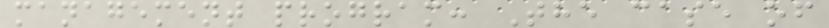management program: The case of
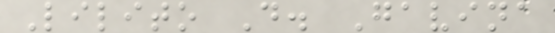Lilito D. Gavina
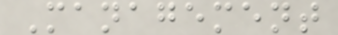Management
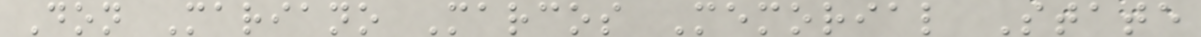Don Mariano Marcos Memorial State
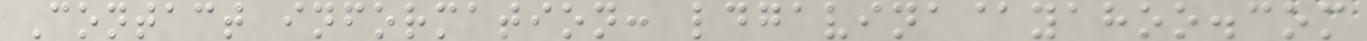Contact information: ldgavina@yahoo.com
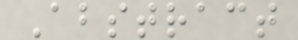Abstract
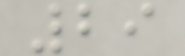29
